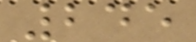245
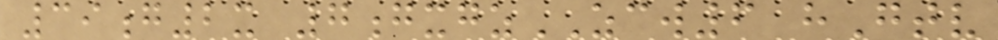39g2x 7gxgzZCW6 hGtv
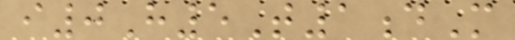i0H5T1dM
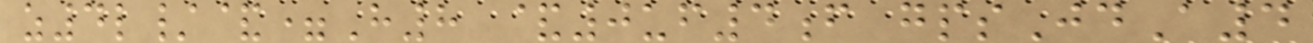z4l/&=H8 &0uf4f gpsJdA4
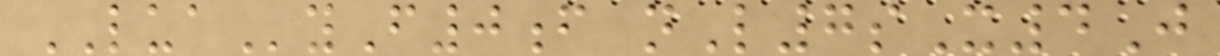LUAyF0f nL7sX4J
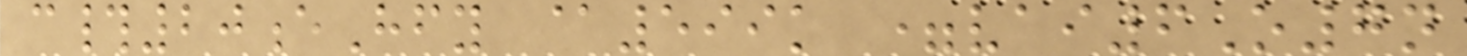c#20eHfy @599k =vai6O7n
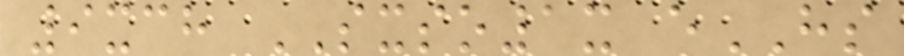9xch SXSO1x eHS
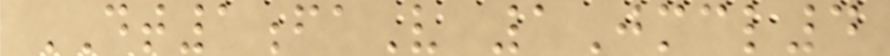DT1faV 1Jmcl4
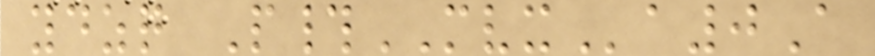ydzq P#MVXa0A
